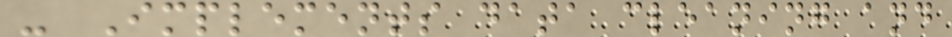- Implements data cleaning and
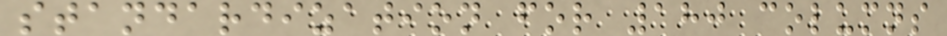standardization for 180 columns
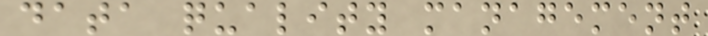data quality management
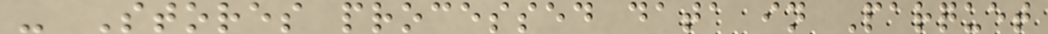- Stores processed data in Parquet
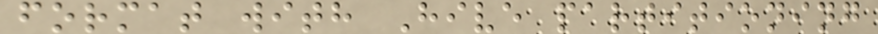format with Hive partitioning
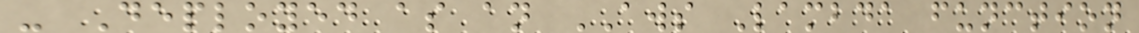- Deployed as an AWS Lambda function
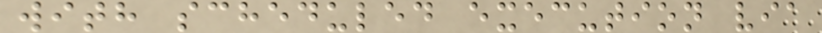with scheduled execution via
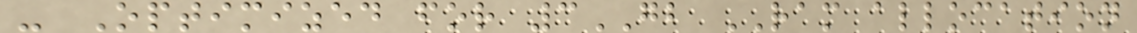- Optimized for 3GB RAM allocation
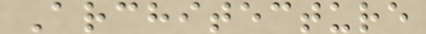Architecture
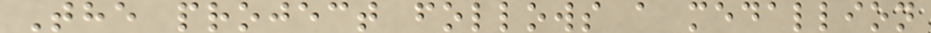The project follows a medallion
